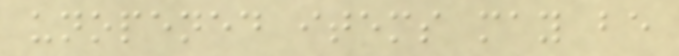unopened items may be
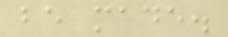be made.
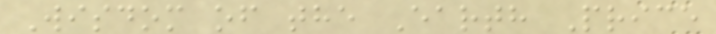Wisdom of the Earth Price
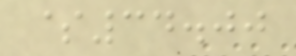$34.00
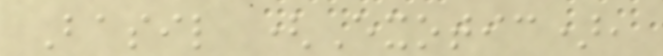Basil (Exotic),
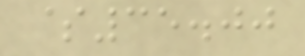$35.00
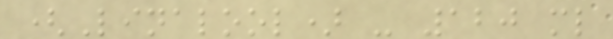(Linalool) - 120 ml
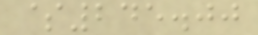$245.00
